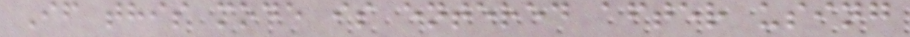If this mode is entered after using
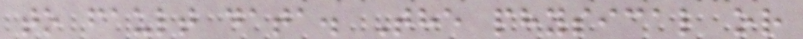to fault data. The physical or
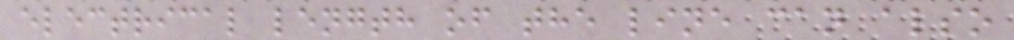electrical length of the line can also
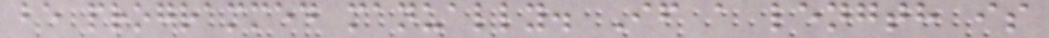be programmed manually. If a length is
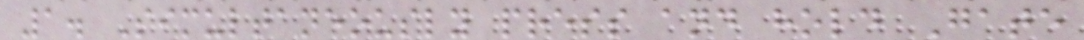1. Simultaneously press and hold Gate
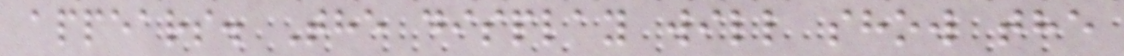appears. The display will show the
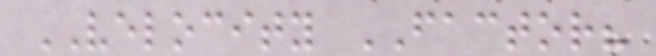VELOCITY FACTOR?
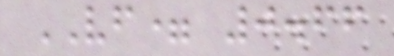VF= 0.66
